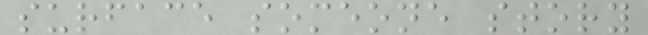surface someone story
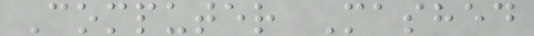Computer Mashed
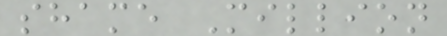shame Million
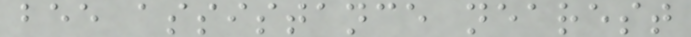bee assistance nearest
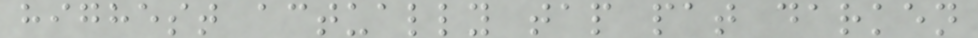highest actually tap pat darken
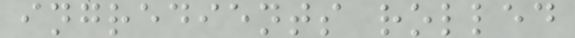ingredients rolled
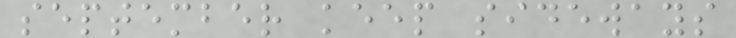september keep sideways
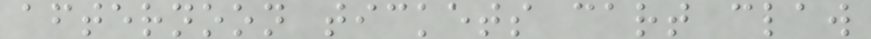afternoon tickets cart claw
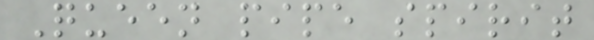Queen pipe spirit
